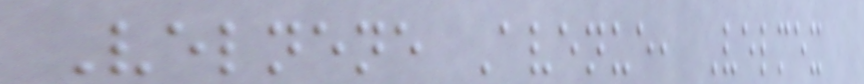Velnene Avenue, Velmex
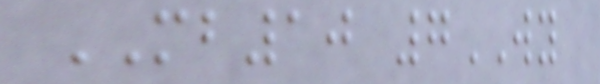MB10 7WY
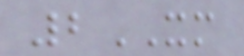2XM
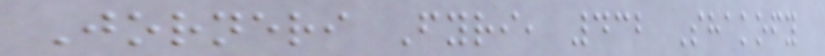Jorneri Fyri, 432 Shakofy
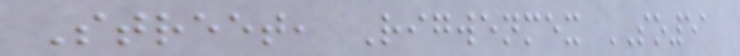Street, Rigwenmex SO51
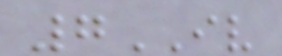7IV
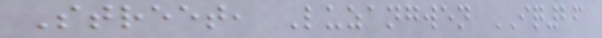Street, Luzangwen IQ26
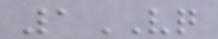1VQ
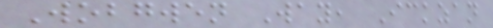Wobgwen Way, Ickzan
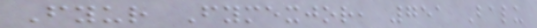Fyur Fymexjor, 751 Balu
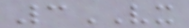3VX
